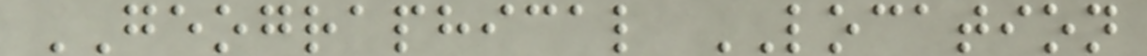GEOGRAPHICAL LOCATION
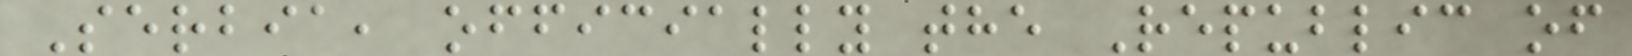Serbia, officially the Republic of
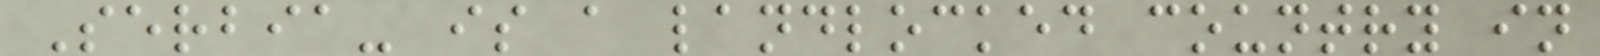Serbia- is a landlocked country in
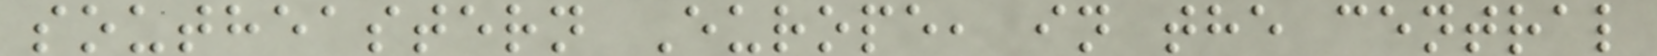southeastern Europe, in the central
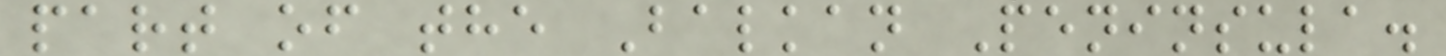part of the Balkan Peninsula.
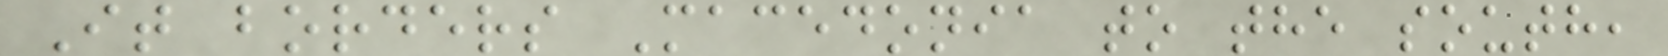It borders Macedonia to the south,
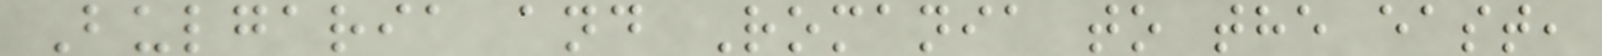Bulgaria and Romania to the east,
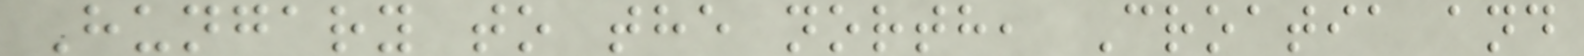Hungary to the north, Croatia and
